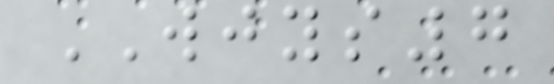WJYS7
